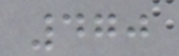470
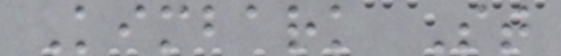Kimbark St
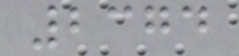2374
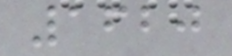1620
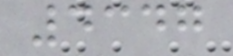4347
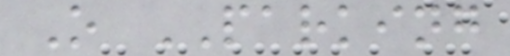O PARKING
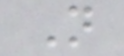N
